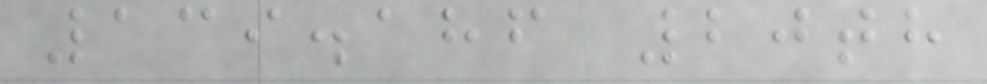139.186 20th
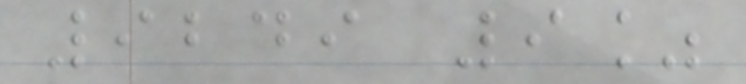9249 9%
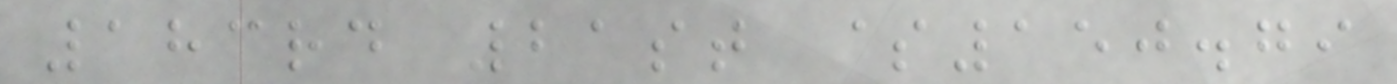183rd 21st $150.79
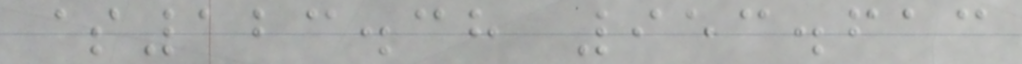$123.38 953.613
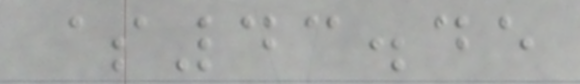$43.45
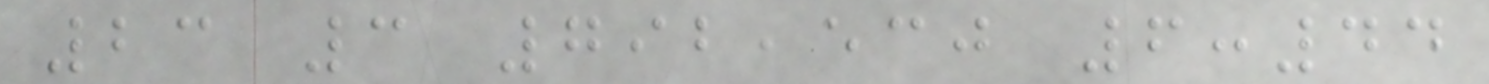23 3 792,530 6:44
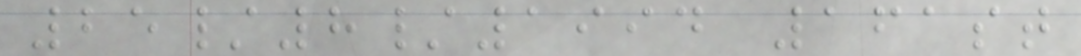25/8/1994 161st
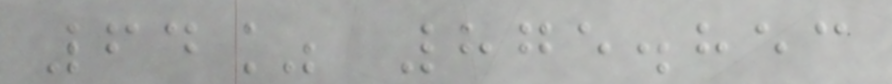64% 875.853
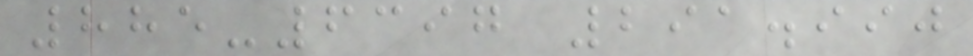885-6397 291.990
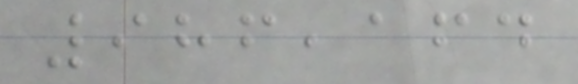986,164
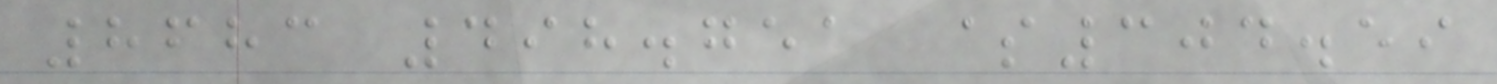8683 498.751 $304.59
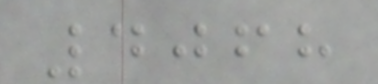4068
